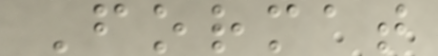Format
